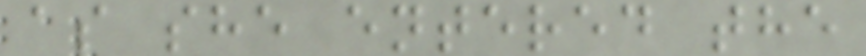as she entered the
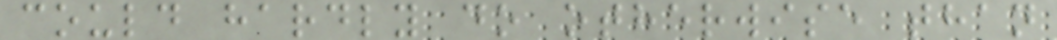could hardly do otherwise than
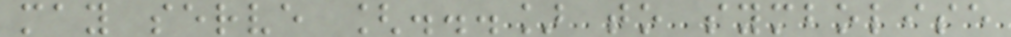may serve [...] to symbolise
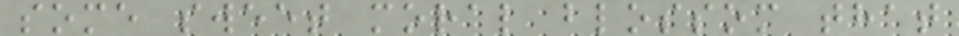some sweet moral blossom that
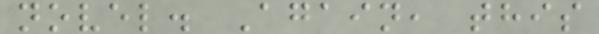novel. Again, this
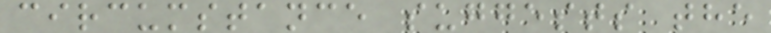circumstance suggests the
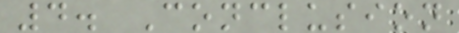4. Conclusion
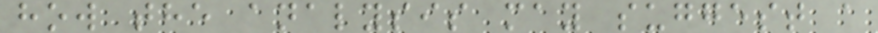how the analysis may suggest a
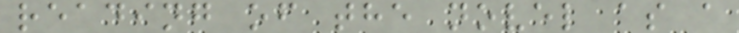reading of the novel as a
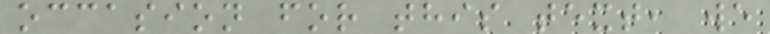occasion for this text, we
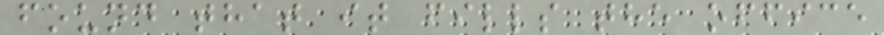found that it fills the office
